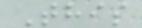This
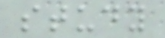study
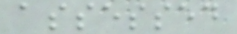assessed
